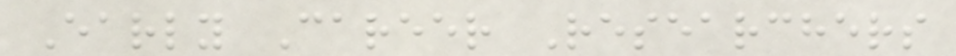Early Career Researchers
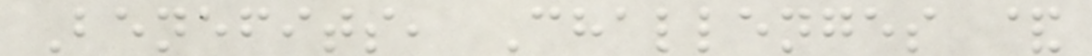Benefits, Challenges &
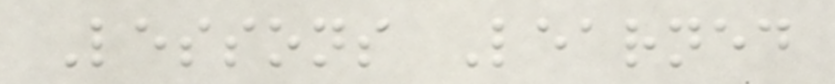Lessons Learned
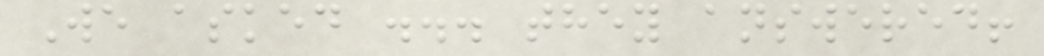We asked ... they answered!
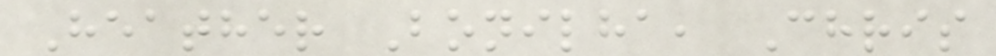Heather Bonilha, Chris
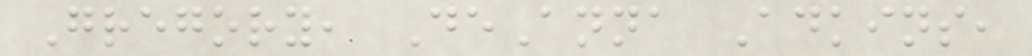Gregory, DeAnna Adkins,
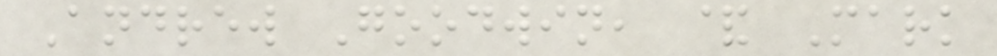Andrew Goodwin, & Mark
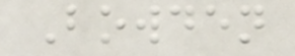Bowden
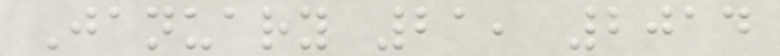January 21, 2014
